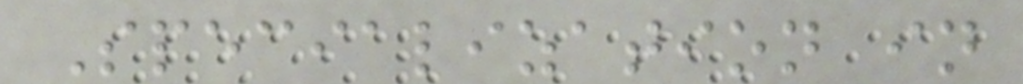Specialization in
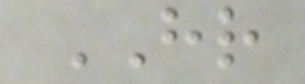HR
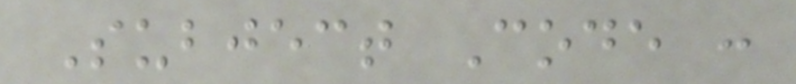Subject Code :
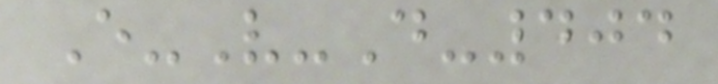E-V-D-404
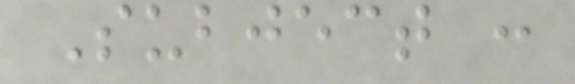Subject :
